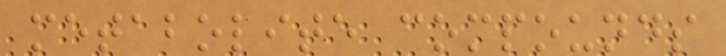metabolite compounds
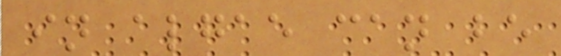in algae can be
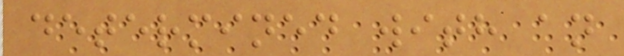determined with an
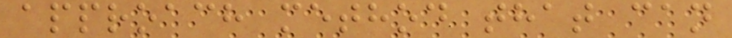approach method that can
